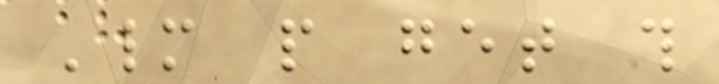Many people get this
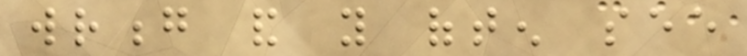wrong and you often see
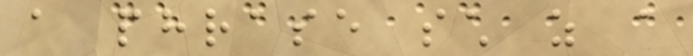a phrase such as a
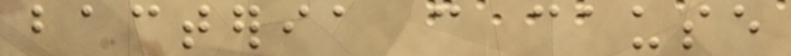bacteria can cause
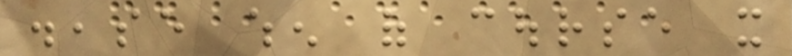disease when of course it
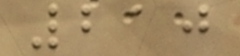210
